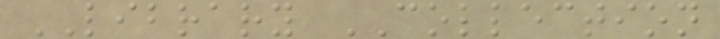LIBRARY COLLECTION
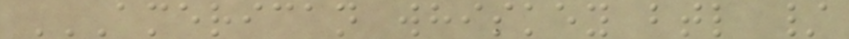AMERICAN WHISKEY BTL /
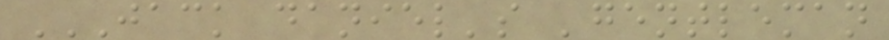JACK DANIEL'S 'GENTLEMAN
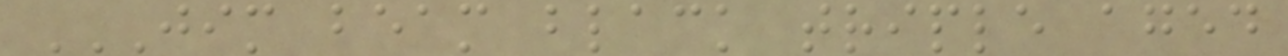JIM BEAM BLACK TRIPLE AGED
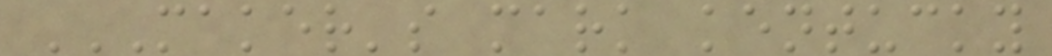MAKER'S MARK KENTUCKY
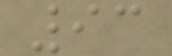93
